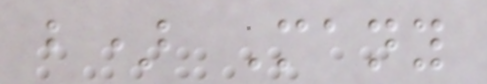b) Many
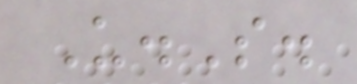U.S.
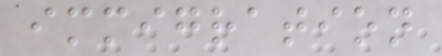immigration
